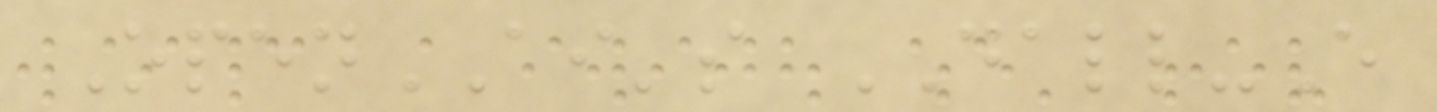OpenAI's DALL-E
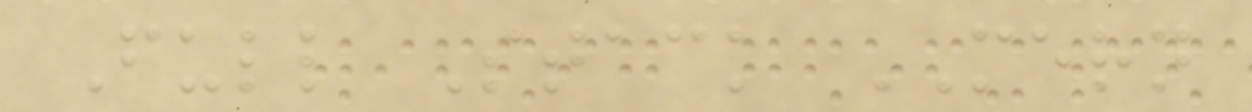Full Stack MERN
